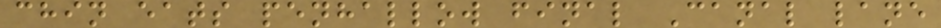chin eats penhallow final Canal lane
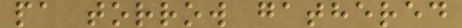pa torrow gathered
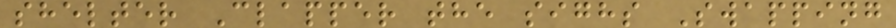shelter Clapper the sighs Swapping
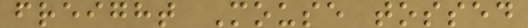freight Mouse tossed
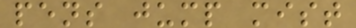pens jump mist
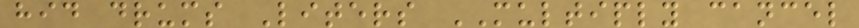hid drums Liters MULTIPLY cancel
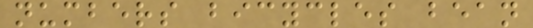numbers bicycles bean
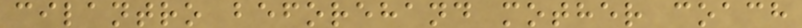cilantro beforehand mother coach
